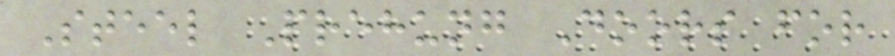Steel Prehung Doors for
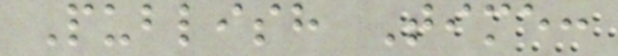Publish Time:
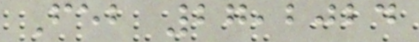Feb 27,2024
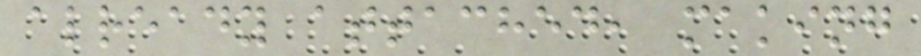already attached, making
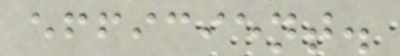efficient.
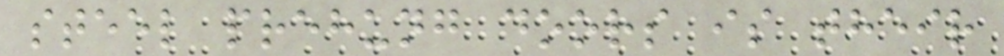steel prehung doors is their
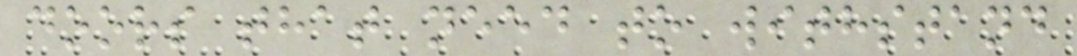doors that need to withstand
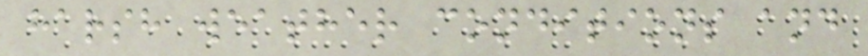harsh weather conditions and
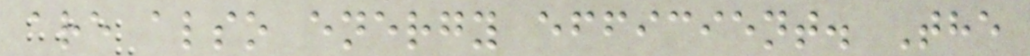are also energy efficient. The
